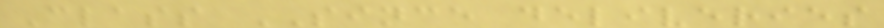Class SINCE deliveries
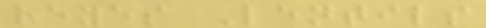reyes Lentils
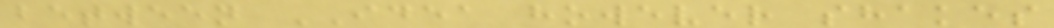between IDEA however shakes
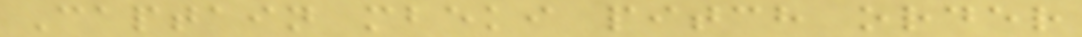Captain mbeki pitch order
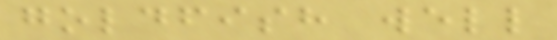goldfish well
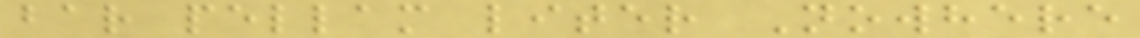bar pellam liter Nowhere
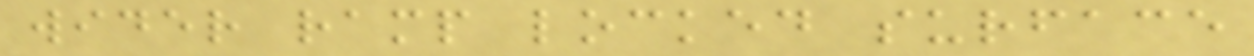wider ramp locked surface
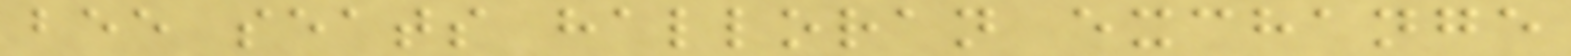bee seats halloran exchange
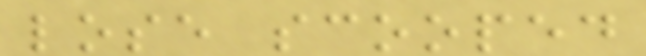lose scooped
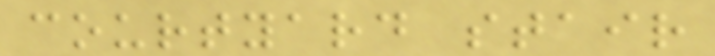courtyard stair
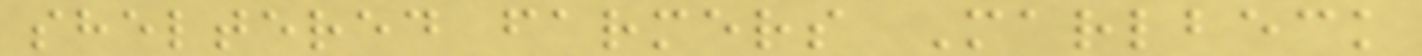sheltered farmers Marlbeck
